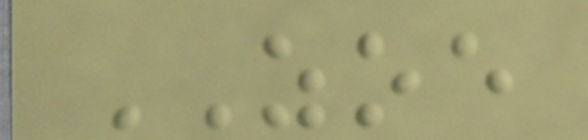ZOE
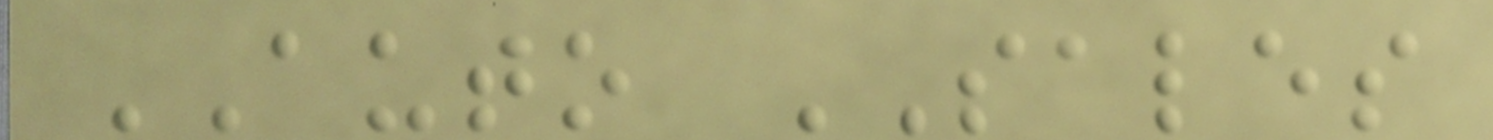AUTO SALES
